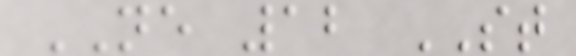NE 12 ST
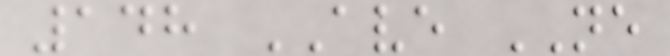148 AVE NE
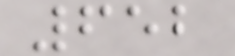652
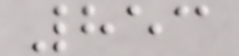853
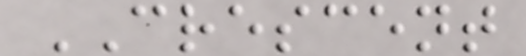CRESCENT
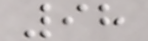98
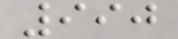990
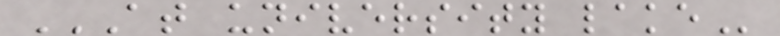AT UNIVERSITY LAKE
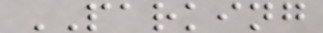PARKING
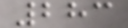283
